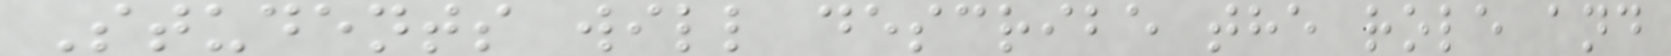Students will describe the role and
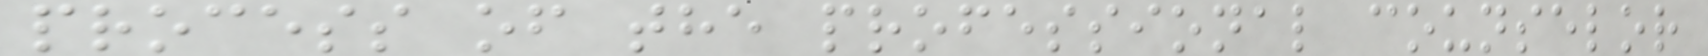process of the professional counselor
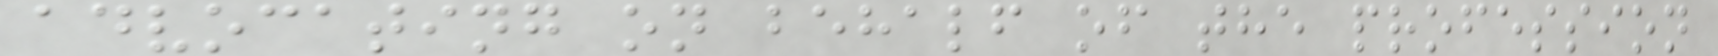advocating on behalf of the profession
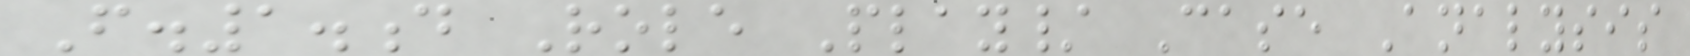F.1.d Role Play/ Case Analysis
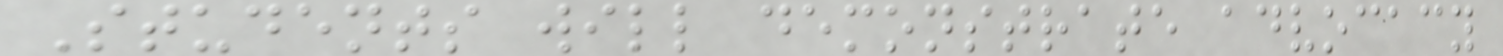Students will demonstrate advocacy
